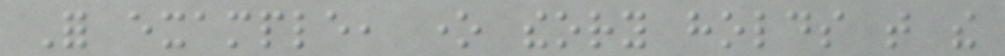For example, one theory holds that the
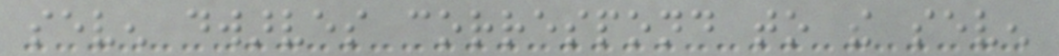seven dwarves correspond to the seven
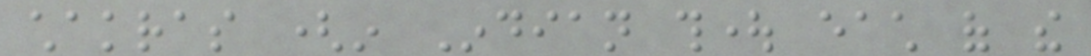chakras (in Indian thought each of the
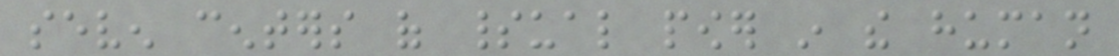seven centers of spiritual power in the human
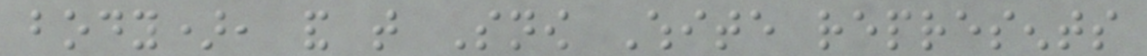body), and that Snow White represents
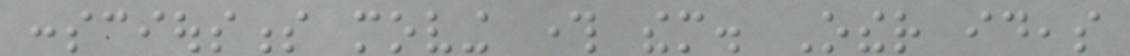consciousness moving through them. Other ideas
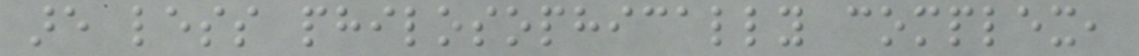are less philosophically complex,
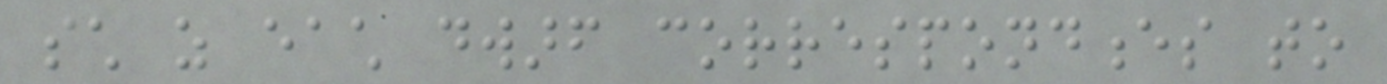such as each dwarf correspondences to
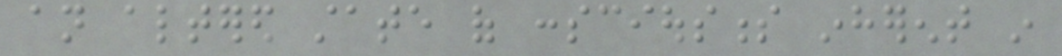an altered state of consciousness inherent in
